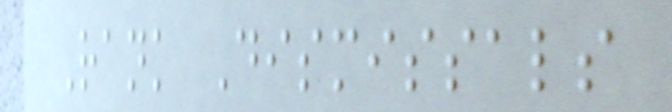Rank Dismissals
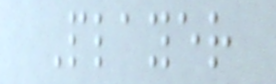Player
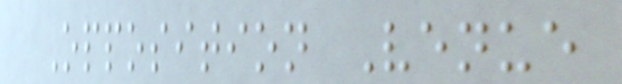Opposition Venue
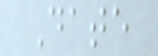Date
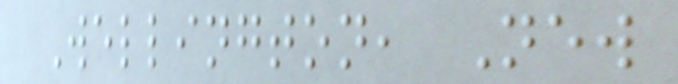Wellington, New
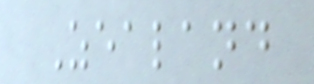Zealand
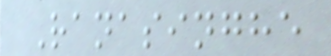Ranasinghe
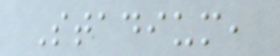Stadium,
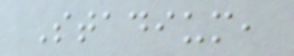Stadium,
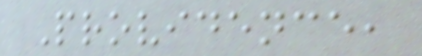Providence,
